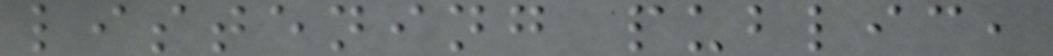listening public,
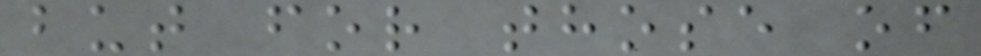but for those of
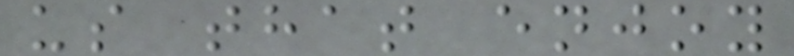us that enjoy
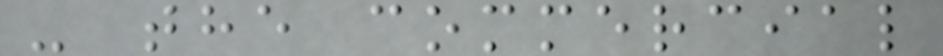- the commercial
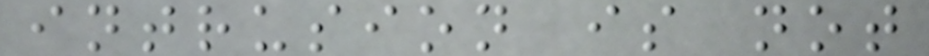intrusion is not
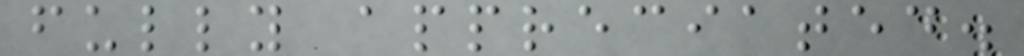fully appreciated.
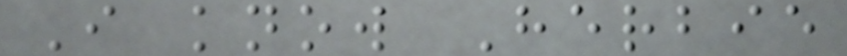I know Herbie
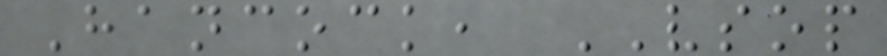Hancock, VSOP
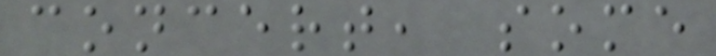concert, some
